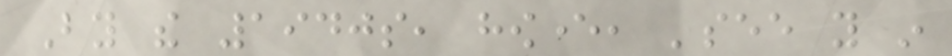By the 1940s, however, 'see you in
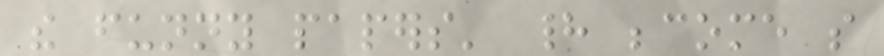the funny papers' had become so
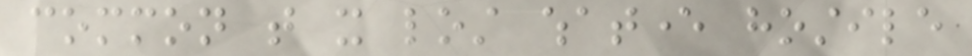common that it lost whatever hostile
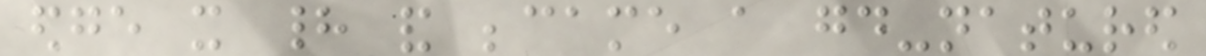edge it had and became a good-natured
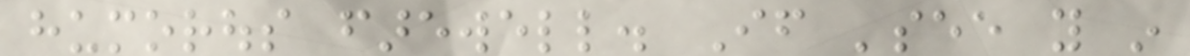humorous farewell. If 'see you in
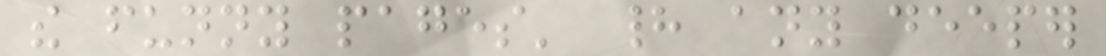the funny pages' had any deeper
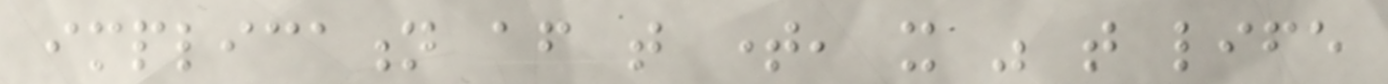implication after that time, it was that life
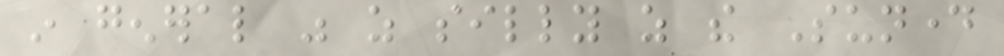in general was as silly as the Sunday
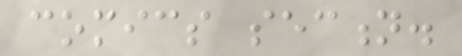comics section.
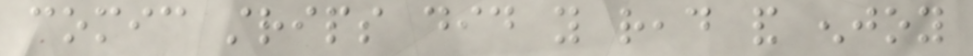comic strips did you read and enjoy
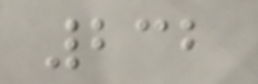232
